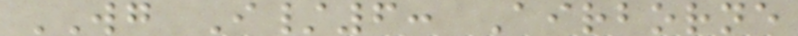WG I/6: Airborne
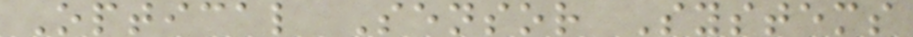Optical Sensor Systems
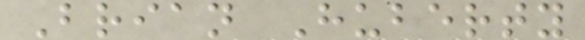Brian Huberty
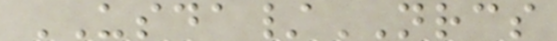USDA/NRCS
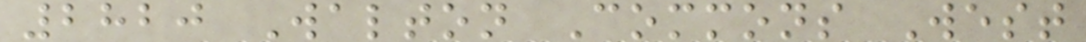2820 Walton Commons West
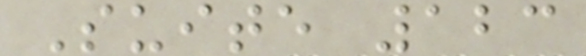Suite 123
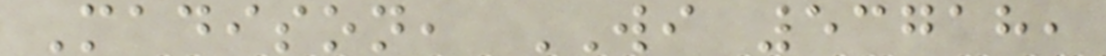Madison, WI 53718,
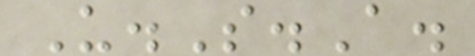U.S.A.
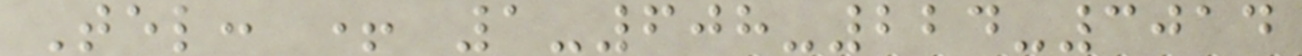Tel: + 1-608-224-3014
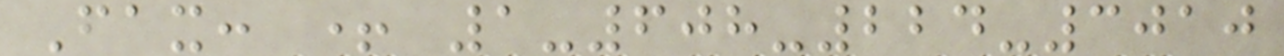Fax: + 1-608-224-3010
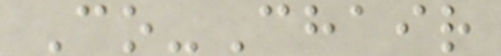Co-Chair
